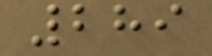289
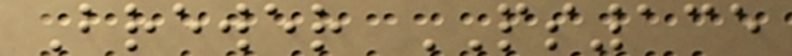Brewer PS135
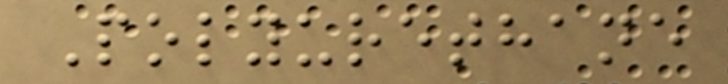Polyurethane
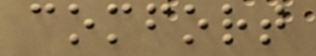comfort
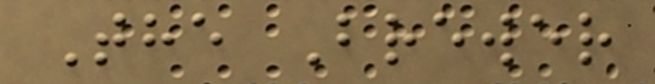The Brewer
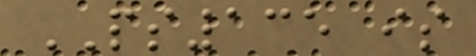PS135 is
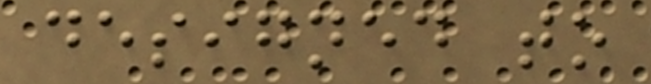designed to
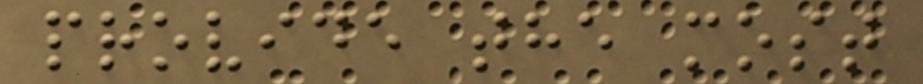provide the most
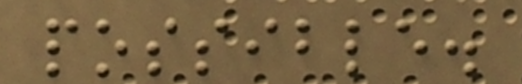possible.
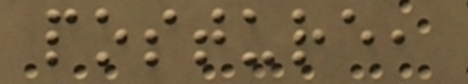posture,
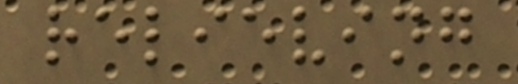relieving
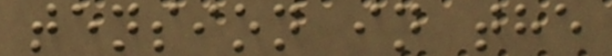tension in the
